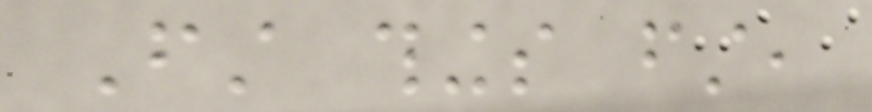First things first,
